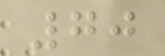70
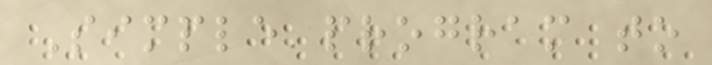Simple program to
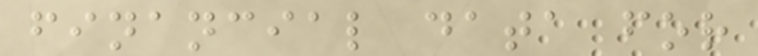financial data for
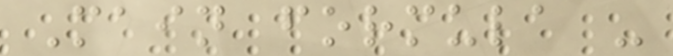Main formula -
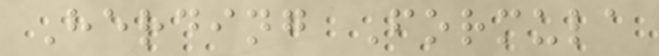Herding Formula
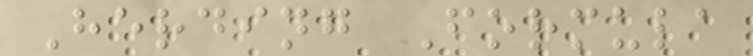Herding Formula
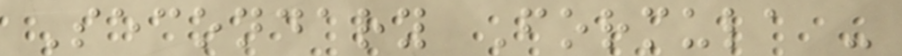Secondary Formula -
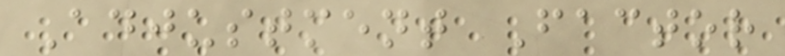Adjustment Factor
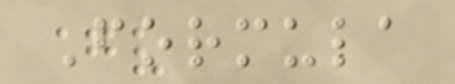Formula
